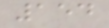154
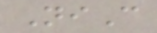NiC
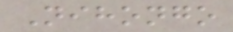Nihongo
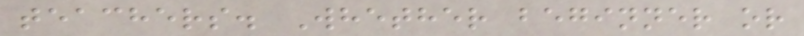teachers. Whether beginner or
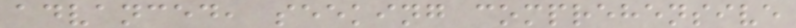advanced, seeking comprehensive
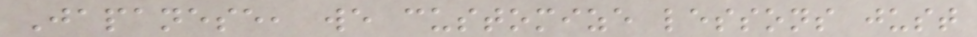Japanese, we customize lessons just
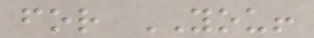for YOU!
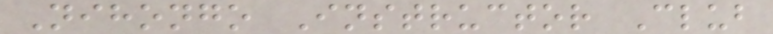Nihongo Instructor Club
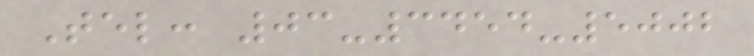Tel: 03-3454-5002
